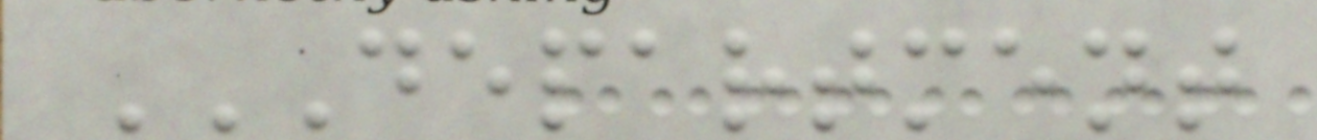DEPARTMENT
